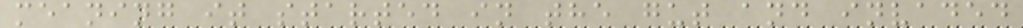meaning it started in the gut and invaded
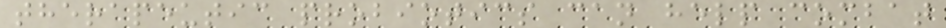therapeutic probiotics can help combat
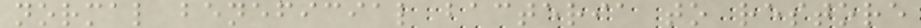normal beneficial bacteria to restore
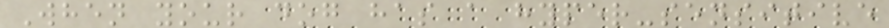When your dog has a hyper-sensitive
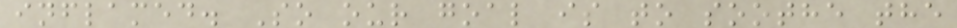inflamed. So our goal is to soothe the
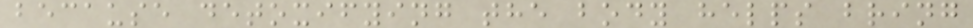because detoxifying the body helps bring
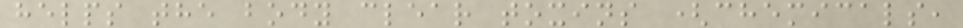helps the body clear toxins (chemicals,
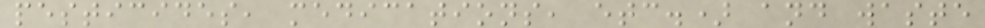pesticides, medications, etc.) and waste
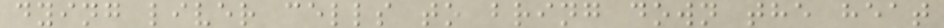dying liver cells to bring down the heat
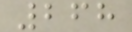268
